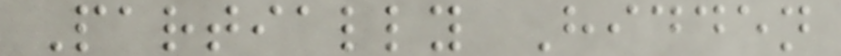Partially Hidden
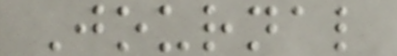Journal
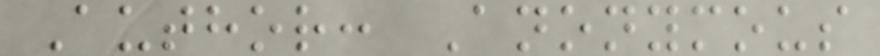Author: Anonymous
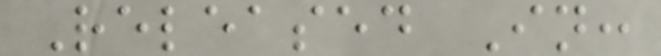Released In:
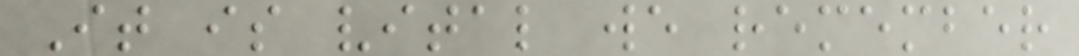It is vital we remember
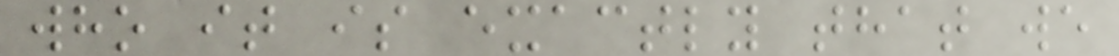who it is exactly that we
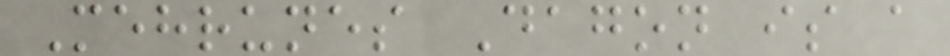Mehrunes Dagon is a
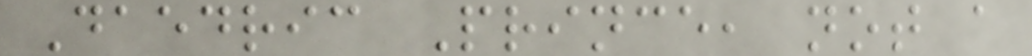Daedric Prince, not a
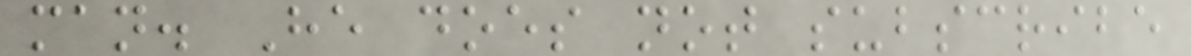man. He does not subscribe
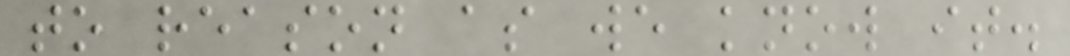to reason as we know it.
